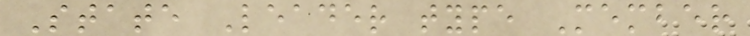State Leader type Member
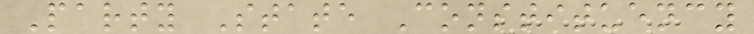Party State Constituency
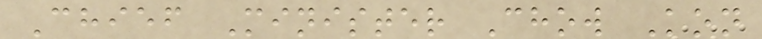Chief Minister Chow Kon
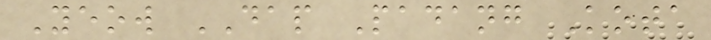Yeow DAP Padang Kota
